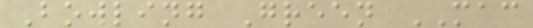Bowling Green MAC
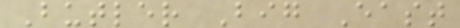Butler Big East
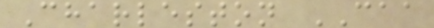Charleston CAA
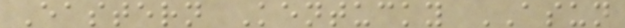Eastern Kentucky ASUN
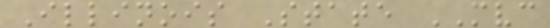Illinois State MVC
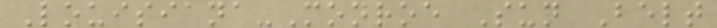Louisiana-Monroe Sun Belt
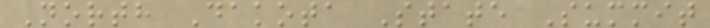North Dakota State Summit
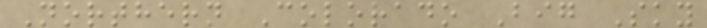Northern Colorado Big Sky
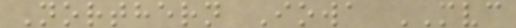Northern Iowa MVC
